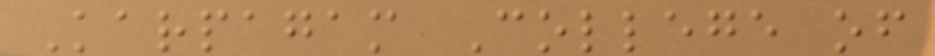Karpagam College of
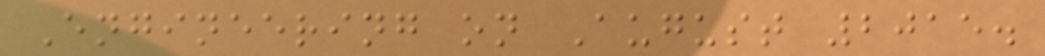Engineering on August 2015.
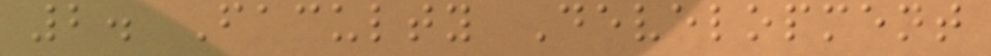2. Faculty Development
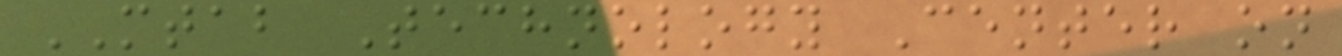MTAB Technology Center on
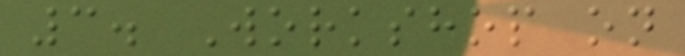3. Workshop on
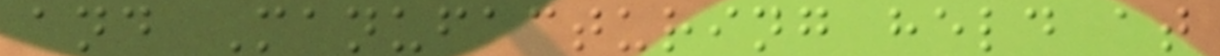and Manufacturing held at
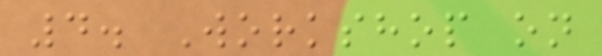4. Workshop on
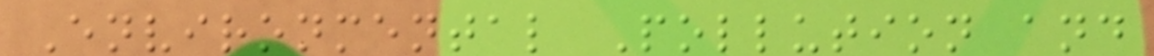Environmental Pollution and
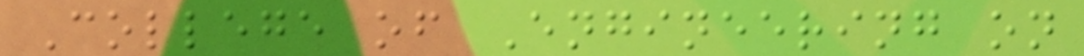College of Engineering on
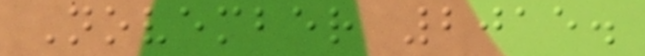November 2015.
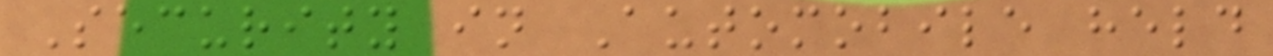Security in Automobile held
